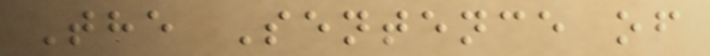The Sentence of
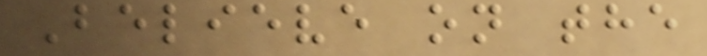Believe on the
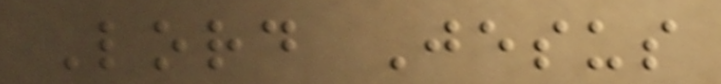Lord Jesus
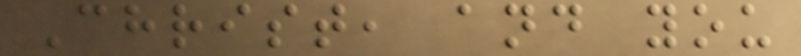Christ, and you
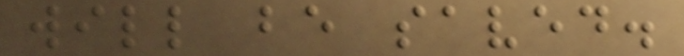will be saved.
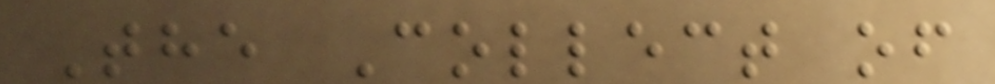The Collect of
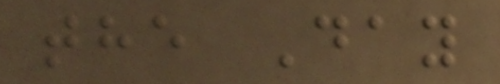the Day
